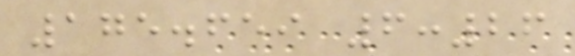175.659 6:26
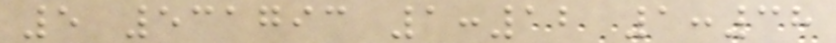5 531793 1:12 1:38
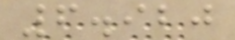6.920
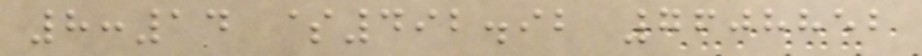8:14 $492.92 7608852
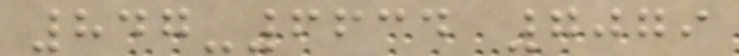847-6634 7079
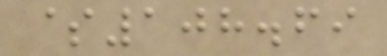$108.69
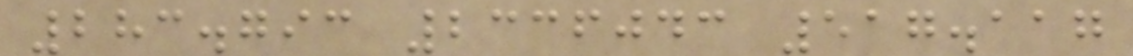283.793 2336043 517.117
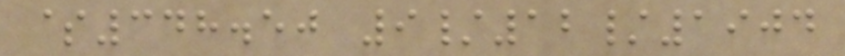$348.50 9/12/1904
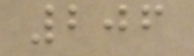206
